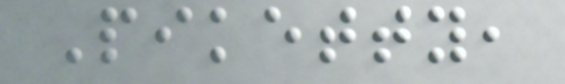Piketty,
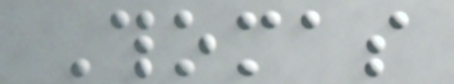Thomas
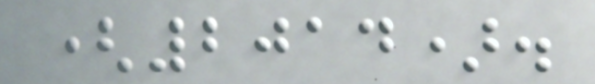(2014).
